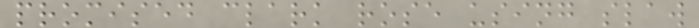promised clark rose using slaw
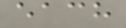each
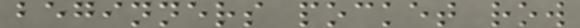beginners pocket row
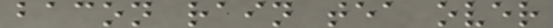bacon rain tea over
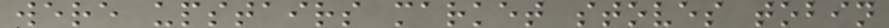were upstairs market stoves tobin
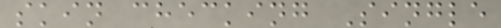skin checking Single
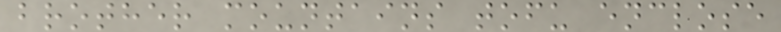brother mountains tofu enclose
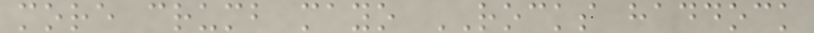more crumb mayo ROCKS haddock
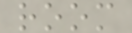room
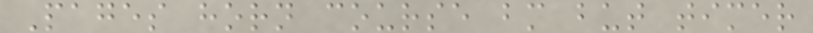Pages horn course bm but timer
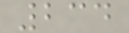234
